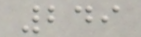249
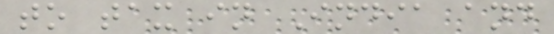to tax in India and
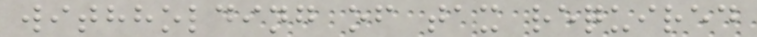withholding of tax required
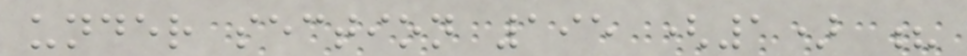under section 195 (1) ?
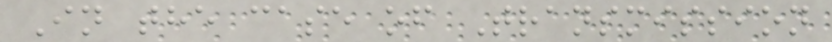In the case of Transmission
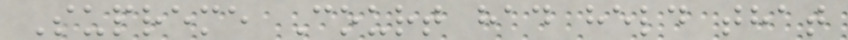Supreme Court had held that
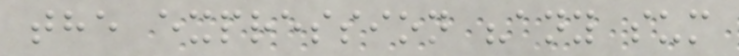the expression "any sum
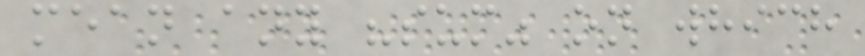mean any "sum" on which
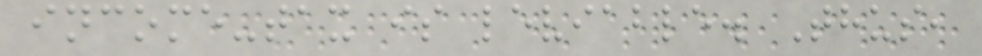income-tax is leviable. Thus,
